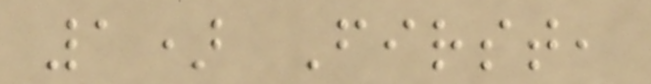1) First,
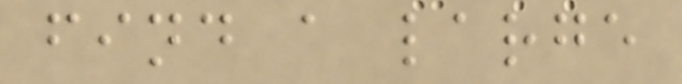find a large
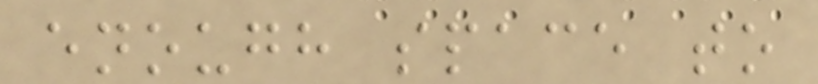enough space to
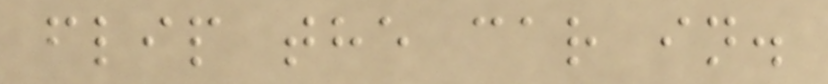flip the car in.
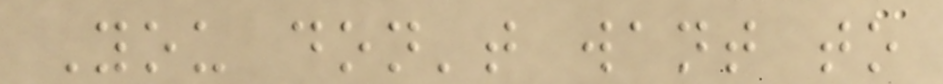You don't want to
